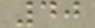40
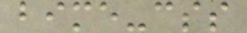bime-css
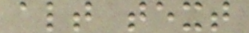alt text
